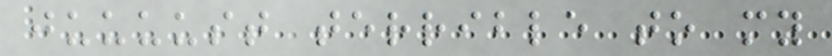juuuust terrible to my
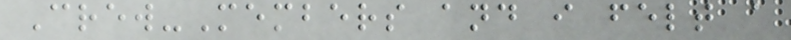Crew-Members and i felt a
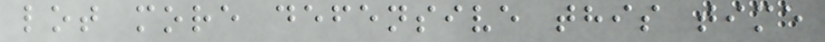lot more defensive this time
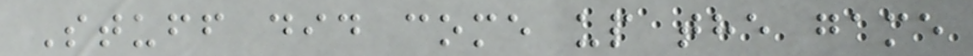Stuff did come up the game
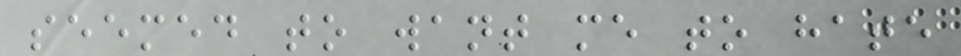seemed to want me to hate
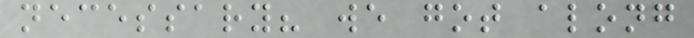necessary? we got along
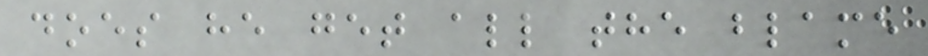does he get all the blame
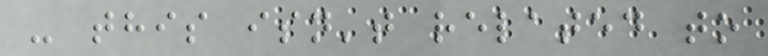- this isn't related to
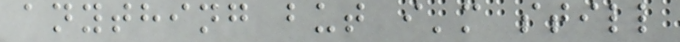anything but i'm still
